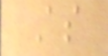As
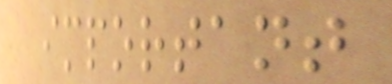important
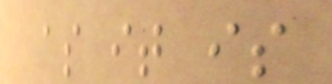as it is
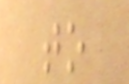to
